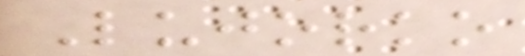Lujorko
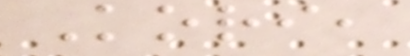Kori,
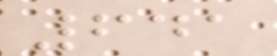641
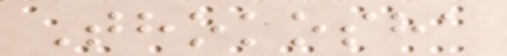Thokosha
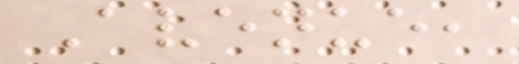Avenue,
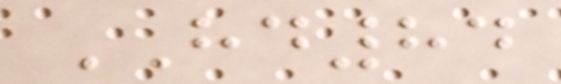HD84
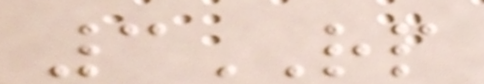3RP
